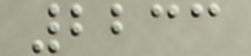2233
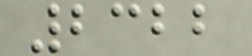2322
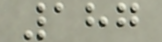187
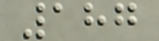187
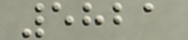5821
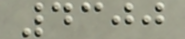4300
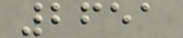2651
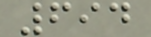694
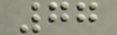77
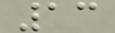13
